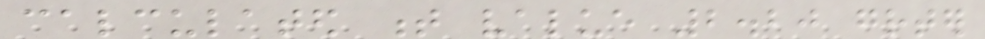calculated t value 2.20 greater
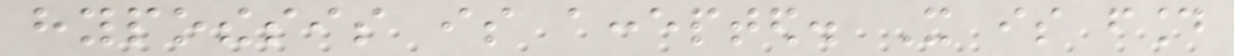hypothesis is accepted. It is found
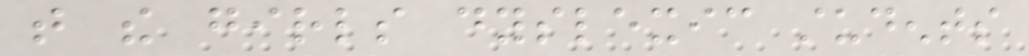that the girls dyslexic students
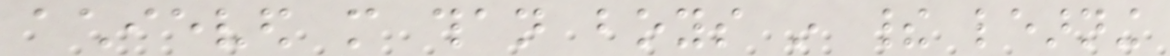achieved more than boys in their learning
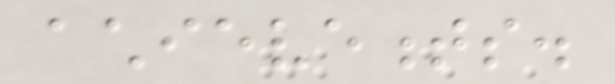achievements.
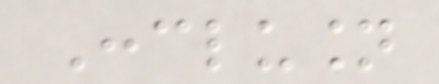Conclusion
